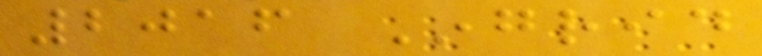2016 Ingrid
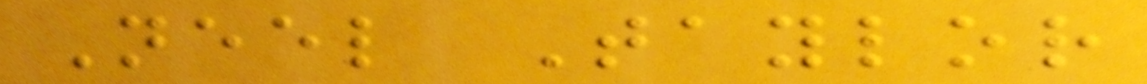Neel Taylor
